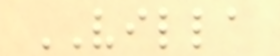VILLA
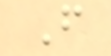F
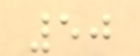50
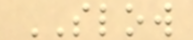SLOW
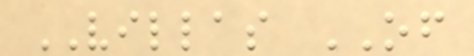VILLAS OF
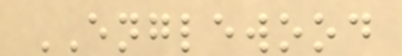ENGLEWOOD
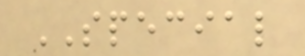SPECIAL
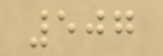507
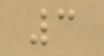3
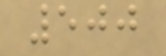500
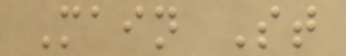Main St
